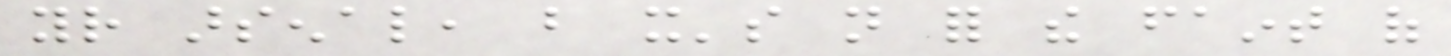your arsenal, but it's not for the faint of
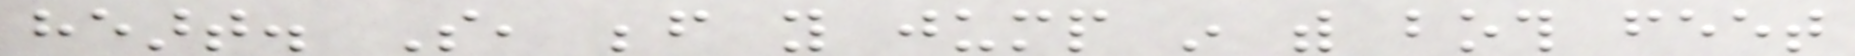heart. So, before you jump in with both feet
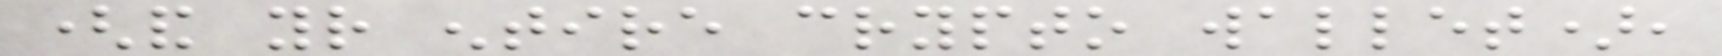(and your entire crypto wallet),
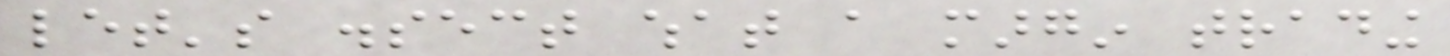let's dissect what a margin trading
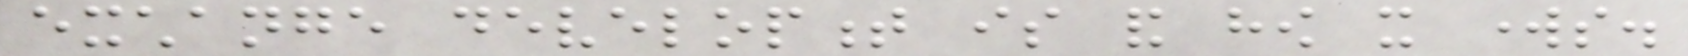exchange development is and how it works.
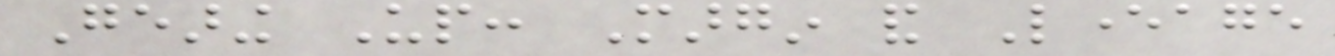Gearing Up: Margin and Leverage
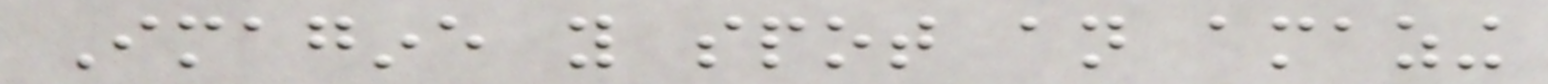Imagine you spot an amazing
